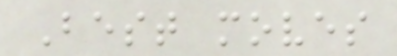Best moves
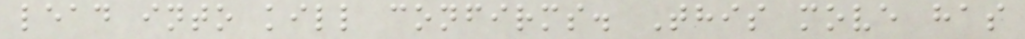lead into kill confirms. This move has
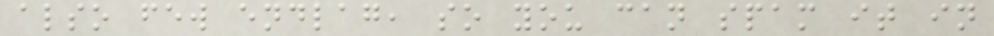also few endlag, so you can spam it in
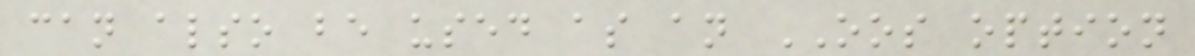can also be used as an OOS option
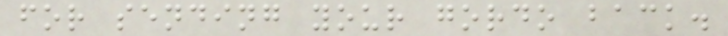for sending your gordo back.
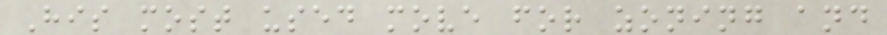His most used move for zoning and
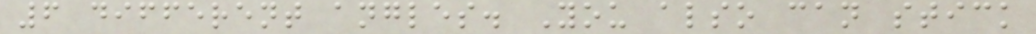6 different angles. You also can stick
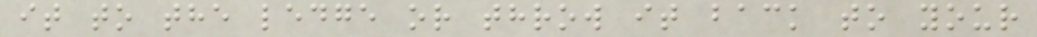it to the ledge or throw it back to your
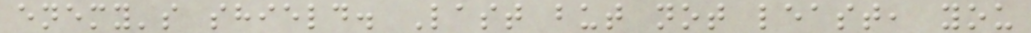enemy's shield. Last but not least, you
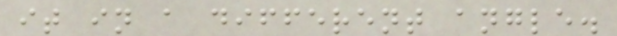it in a different angle.
